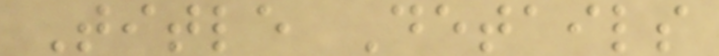Title Details
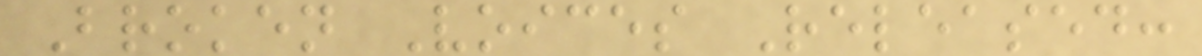Broken Voices Released:
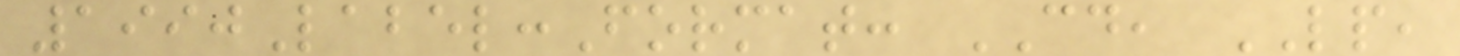1990Label:Format: CD, LP,
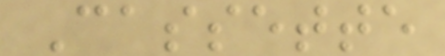Cassette
